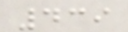439
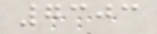7303
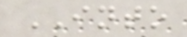INTO
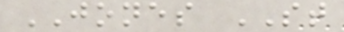JONES ST
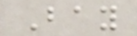Bay
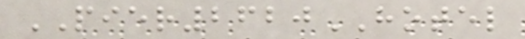PIER2620HOTEL
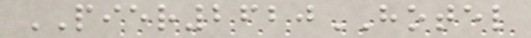PIER2620HOTEL
